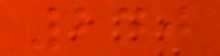240
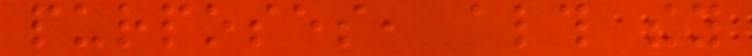purposes, although they
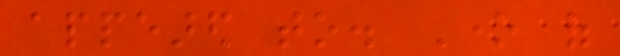appeared to. One of
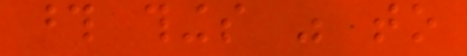those things was to
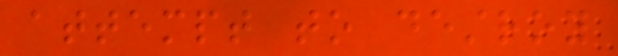attempt to destroy
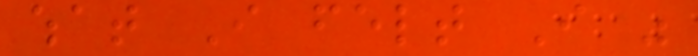what I felt I was
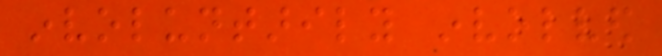involuntarily involved
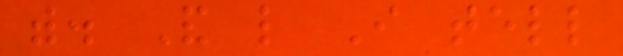with. And like I tell
